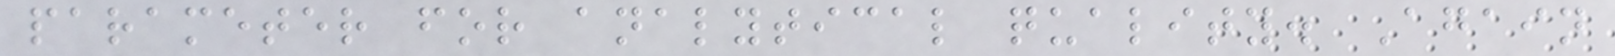parameter for analytical quality. Again
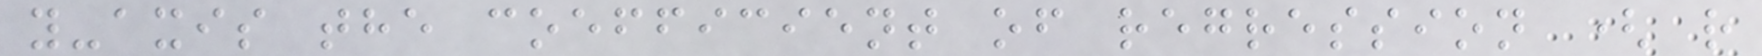y-axis the coefficient of regression ( r
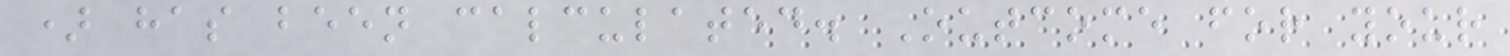) has been calculated. Outcome for your
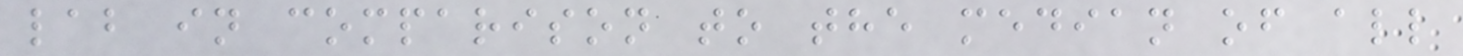lab in comparison to the median of all
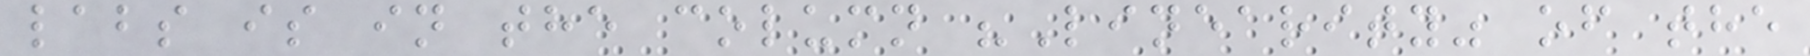labs is in the column "Linearity" of the
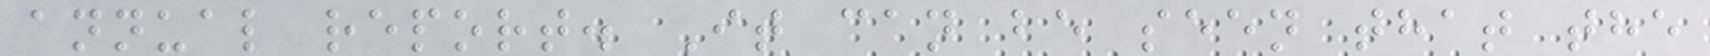annual report. It can be seen that the
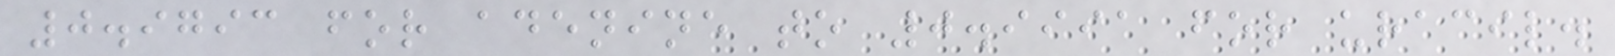0.9793 for adenine to 0.9991 for uracil.
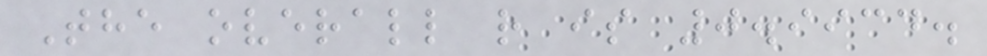The overall r is 0.9934.
